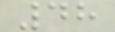48
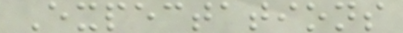Expectations
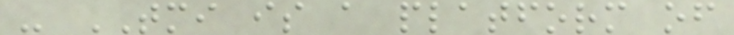- TMI is a platform of
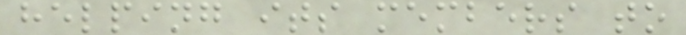helping its members to
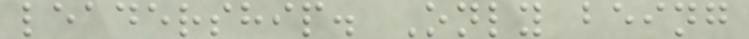leadership. Only being
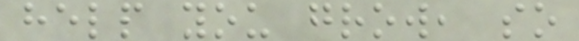help you grow, so
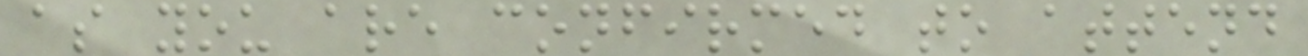as you are confirmed to attend
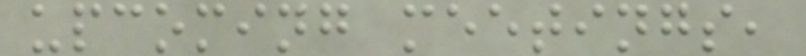upcoming meetings,
